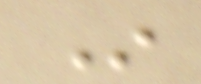In
